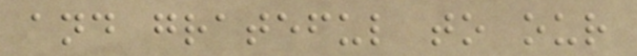and grateful to our
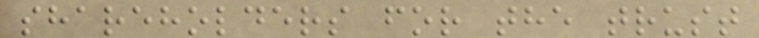shareholders for the trust
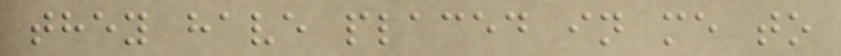they have placed in me to
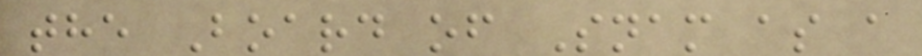the Board of Snam as a
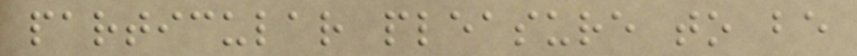particular pleasure to be
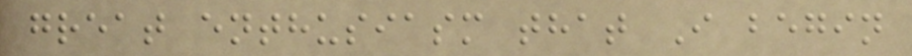great enthusiasm that I begin
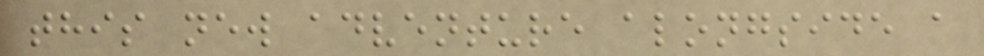this new adventure alongside a
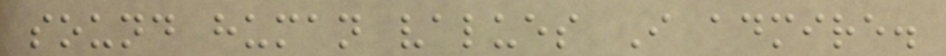sound human values I admire.
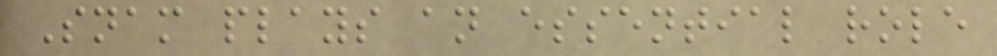Snam plays an essential role
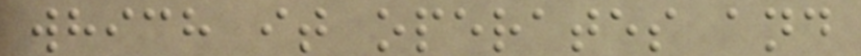which it operates and
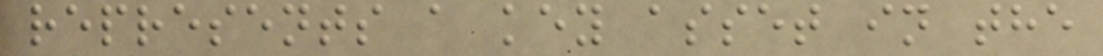represents a key asset in the
